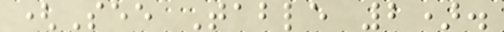(See Table 2).
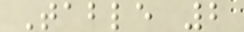Table 2
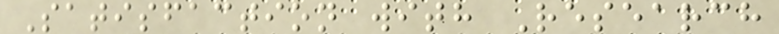Satisfaction with Research
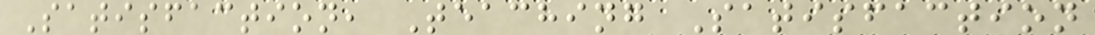Satisfaction, Teaching Satisfaction
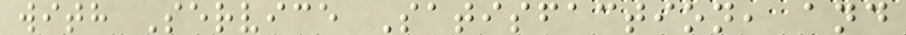with Service Satisfaction, and
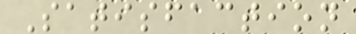Satisfaction
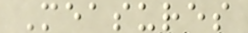Measures
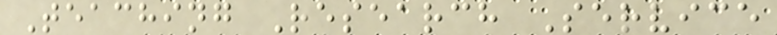Teaching Research Service
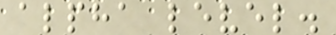alpha level.
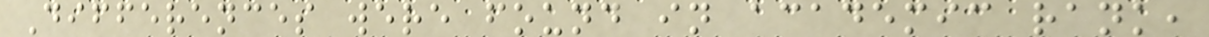Differences were found in academic rank,
